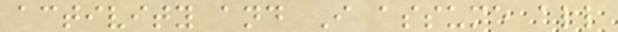activity and I assume all
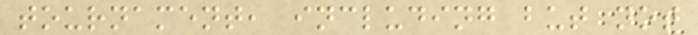tournament, including but not
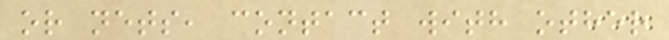or nets, contact with other
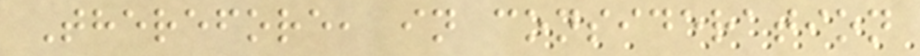Therefore, in consideration
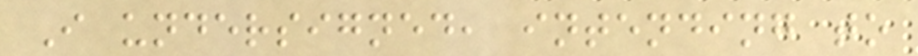I undersigned, intending to
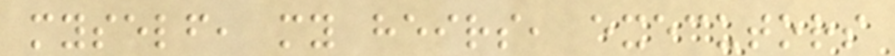myself, my heirs, executors
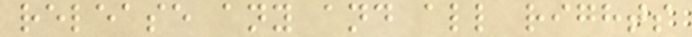release any and all rights
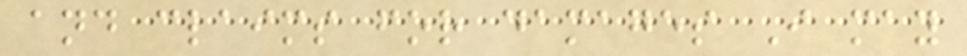and claims for damages I may
